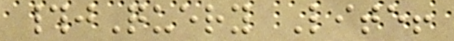#jQuery Lite!
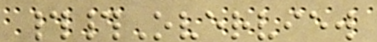##Overview
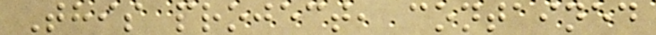This project, contained
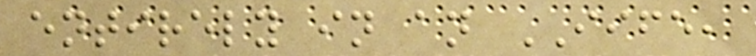entirely in an IIFE,
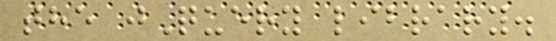the jQuery library.
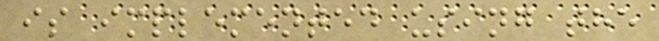is implemented using the
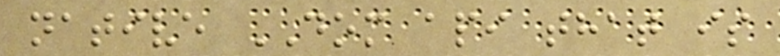native DOM api that is
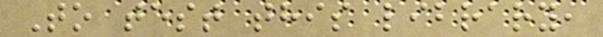To test this library,
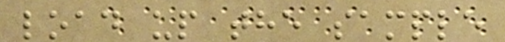load up the sample
